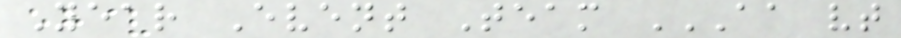Year Event Team AA VT
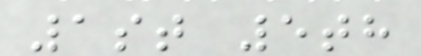1st 5th
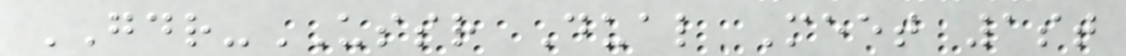GDR-USSR Dual Meet 1st
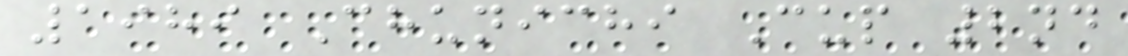1989 Chunichi Cup 2nd
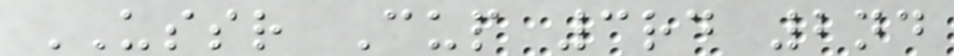USSR Cup 3rd 2nd
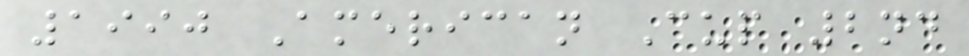1990 American Cup 2nd
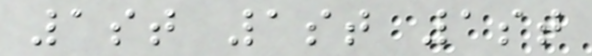1st 1st 1st
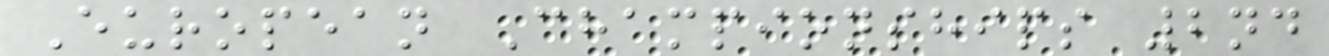European Championships 2nd
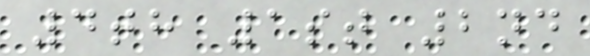4th 1st 2nd
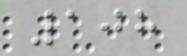108
